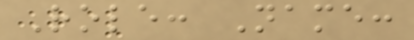Role: Name:
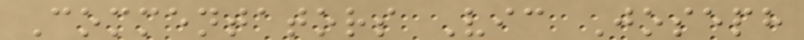Commentators Vic Joseph
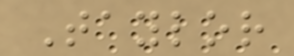Taylor
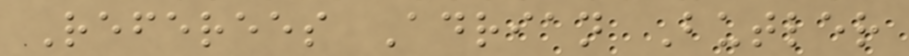Referees Adrian Butler
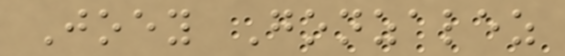Joey Gonzalez
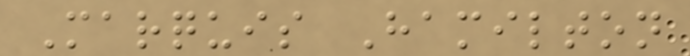Marquis Hamilton
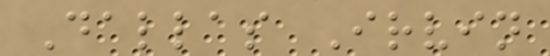Dallas Irvin
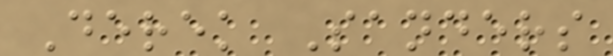Derek Sanders
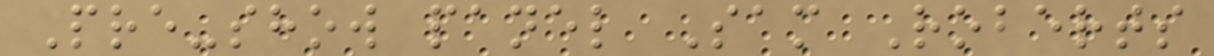Pre-show panel Sam Roberts
